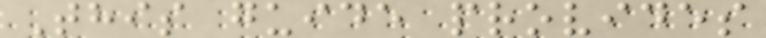This guide provides
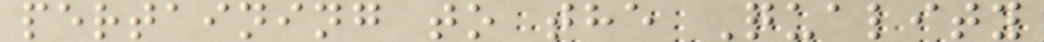pertaining to the Quality
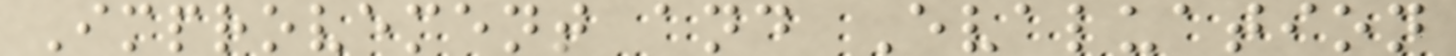Improvement and Evaluation
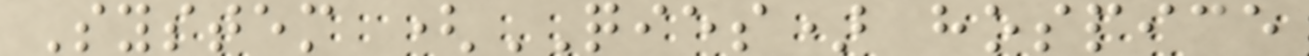System (QIES) hospice
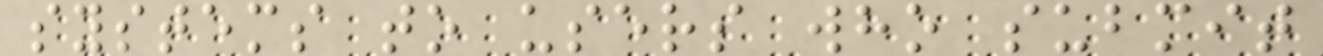systems to users who submit
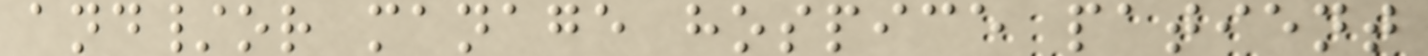and/or manage hospice patient
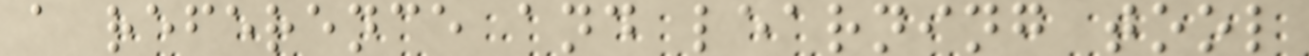a reference and learning tool
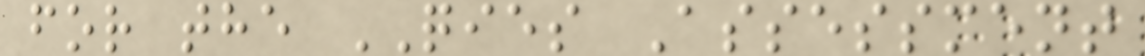for the QIES Assessment
